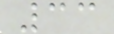33
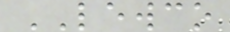LEWCO
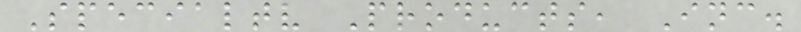Specialtv Products, Inc.
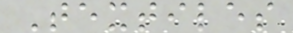Textiles
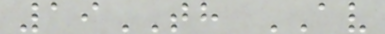19TH AV
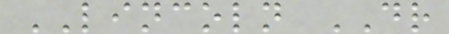LINCOLN DR
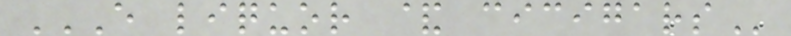E LIQUOR & CICIGARS
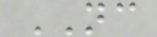NC
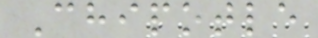Chipotle
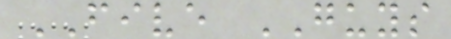FIVE GUYS
